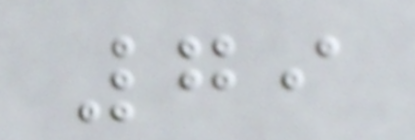79
